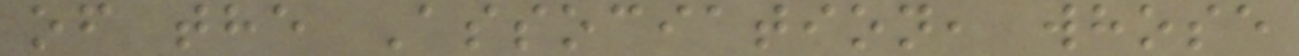of the Association, whose
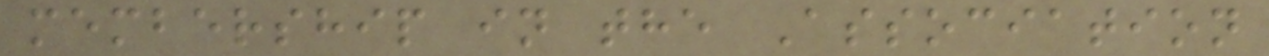membership in the Association
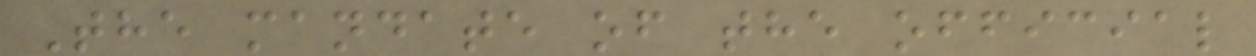The mandate of the official
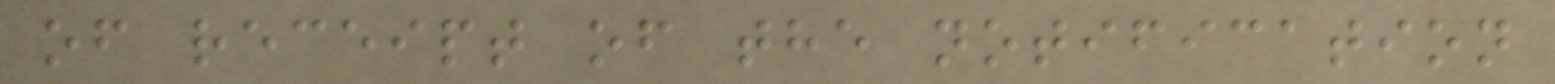of receipt of the notification
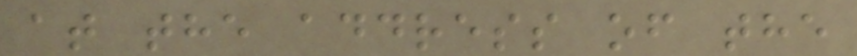at the address of the
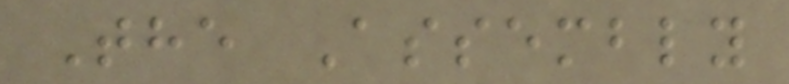The Assembly
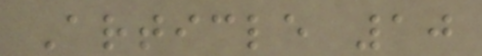Article 10
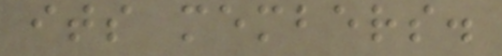its members.
